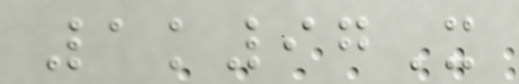1k97X
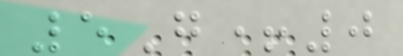5G+0
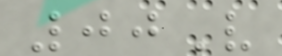00V
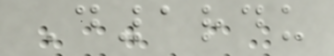D1rdu
